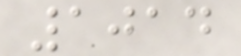1014
